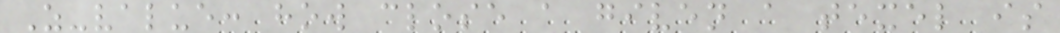Z-value: how close a given a texel is
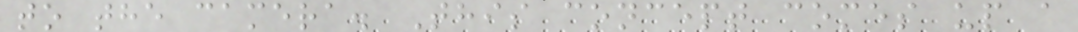to the camera. This concept comes up a
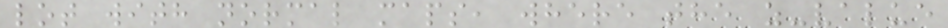lot with normal maps, where the z-value
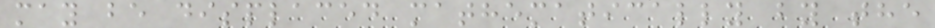may be displaced mathematically by the
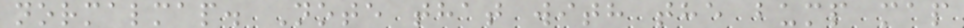normalmap. Note that with the bump map
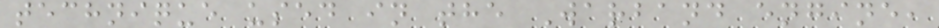technique used in the Warband engine,
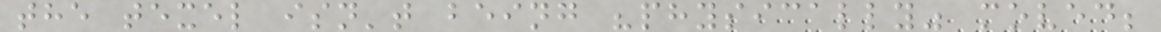the texel isn't being "physically" moved;
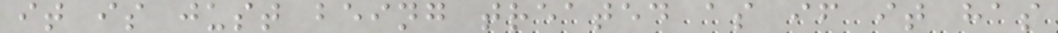it is just being treated as if it has
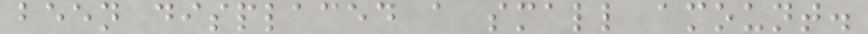been displaced a small amount.
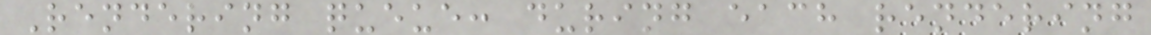Rendering queue: during each rendering
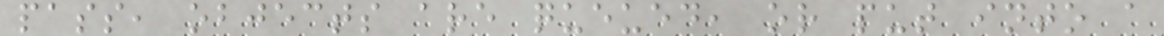pass, objects are queued, or put into a
